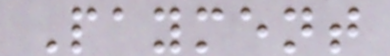Payment
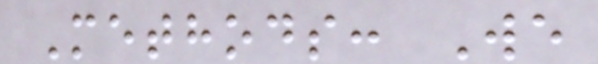Methods: We
